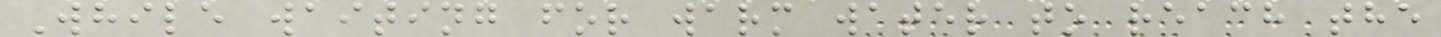While waiting for warm water to reach the
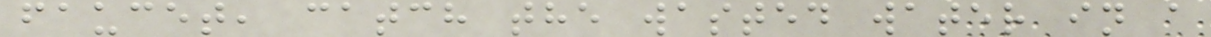faucet, catch the wasted water in a
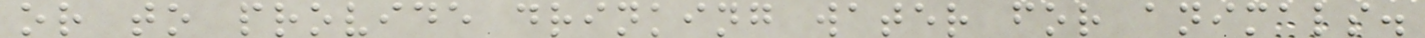or to provide drinking water for animals.
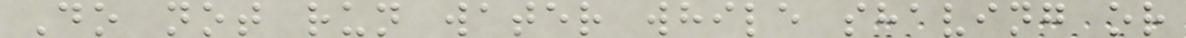Do not run water while shaving or
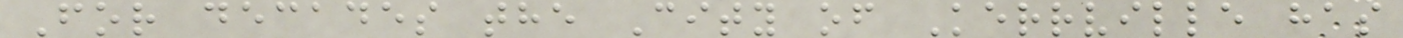For decades the City of Kerrville has
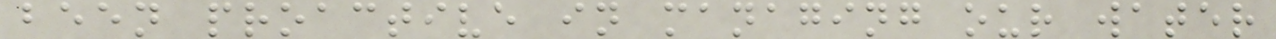been proactive in managing our water
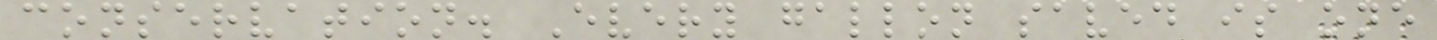conservation. Every gallon saved is one
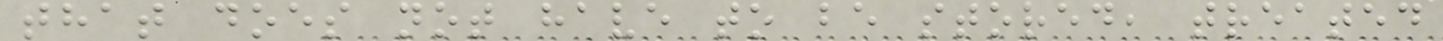that does not have to be stored, treated
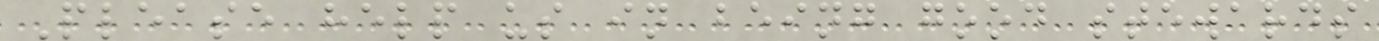Please help us in being good stewards
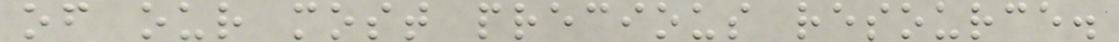of our most precious resource.
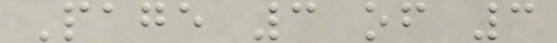Page 3 of 3
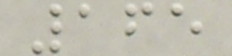165
